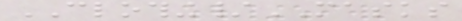CLOTHING/MASKS
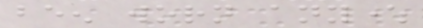been worn anywhere
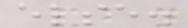else.
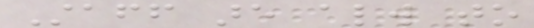Staff are always to
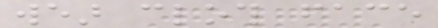wear cloth face
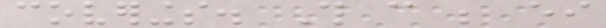coverings. This can be either
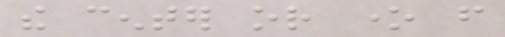the center or one from
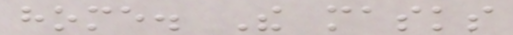home. The masks
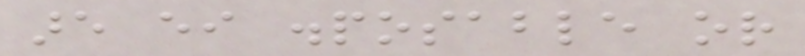are either disposable or
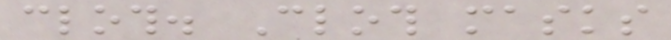cloth. Cloth masks
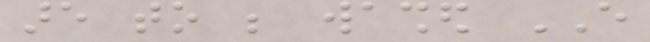are to be washed EVERY
